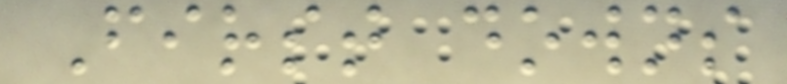First downs
